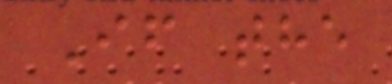If the
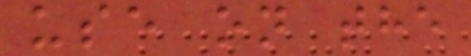use on the
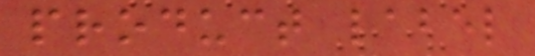product label
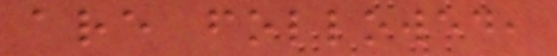are followed,
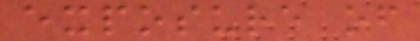exposure of
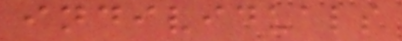individuals
